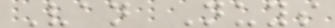Van Nuys
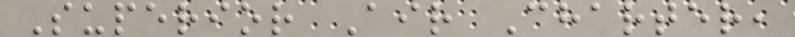Superior Air Charter,
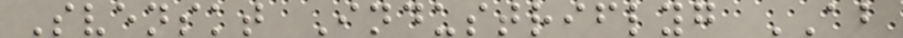Svenskt Industriflyg AB
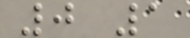0 1
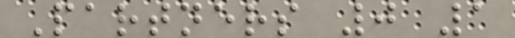Partners 0 1
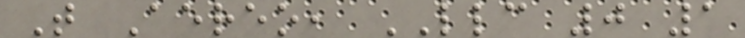T Aereo, LLC 0 1
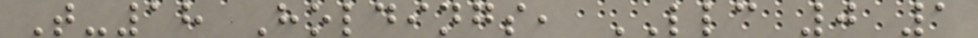T-18 Holdings, LLC 0 1
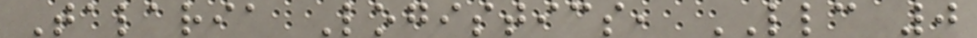Talaria Logistics, LLC 0
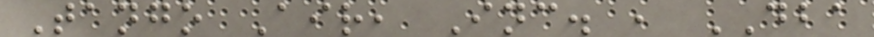Tango Air, Inc. , DBA
